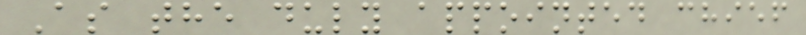As the duly appointed chief
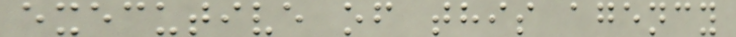executive of this agency
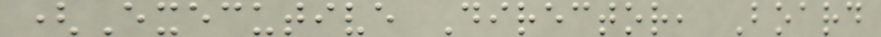(Executive Director, Board
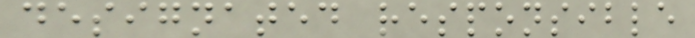designated responsible
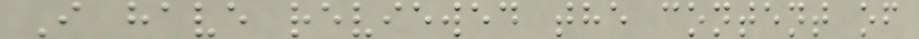I have reviewed the content of
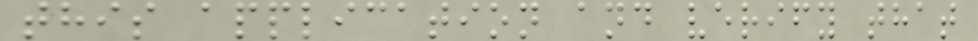this application and verify that
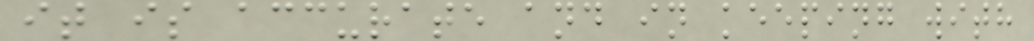it is accurate and in keeping with
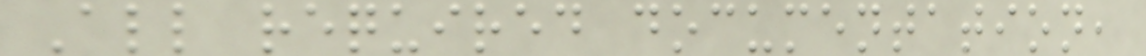All required documentation,
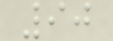90
